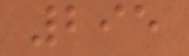295
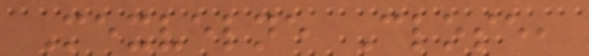Mexvelne Close,
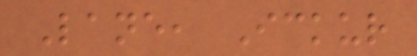Lane, Ickur
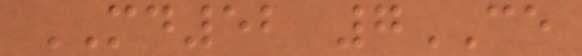MD52 7CE
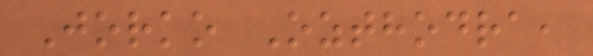Jorko Ozthodra,
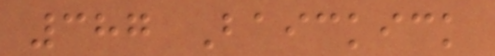387 Baickick
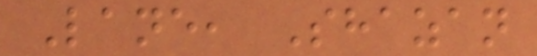Lane, Shazan
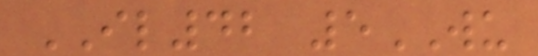IL42 5WU
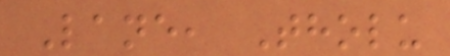Lane, Tholu
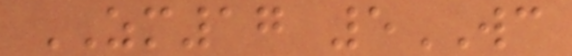ZM17 5WC
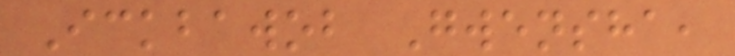Ickbawob Gwensha,
